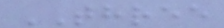THREE
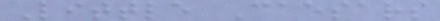Little Caesars
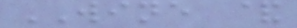WINE &
